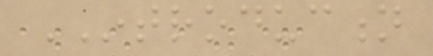INTRODUCTION
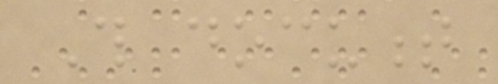This document
